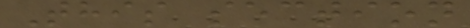This section
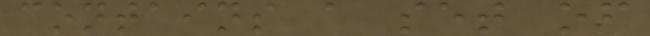contains a set of
